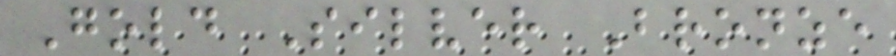Gold Silver Bronze
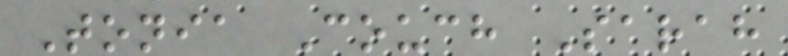Tonia Couch Sarah
